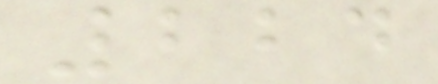224
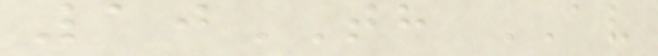10TH AV
